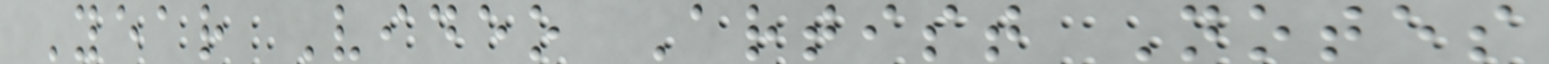Year Video Artist Notes
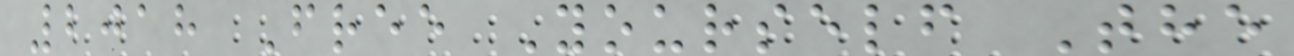2018 Free Yourself The
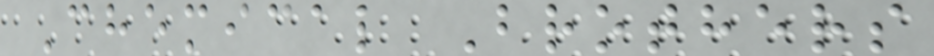Chemical Brothers
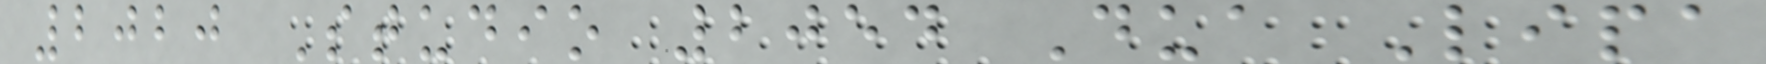2020 Studio 2054 Dua Lipa
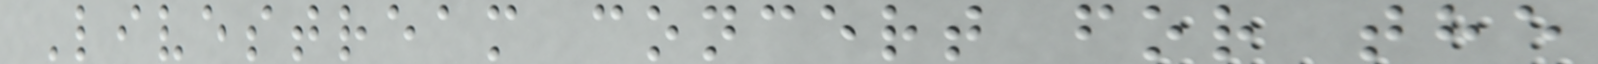Livestream concert for the
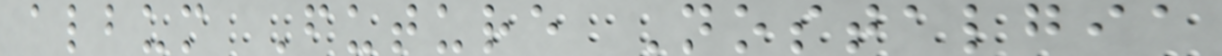album Future Nostalgia
